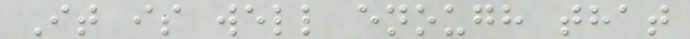It is well enough that
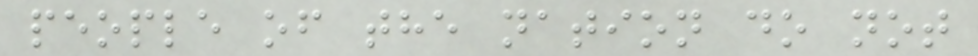people of the nation do not
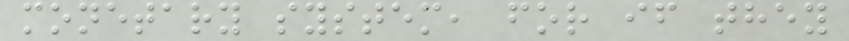monetary system, for if they
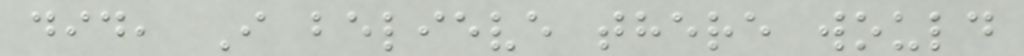did, I believe there would
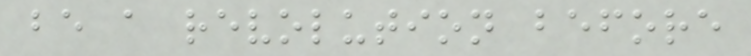be a revolution before
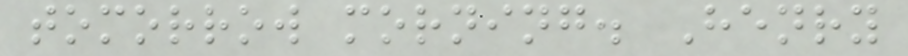tomorrow morning. Henry
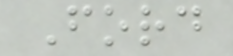Ford
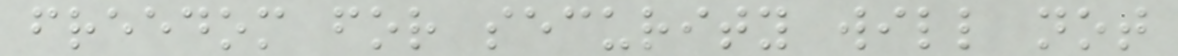freedom for security will not
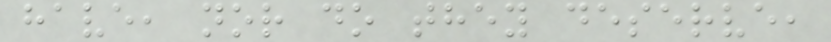have, nor do they deserve,
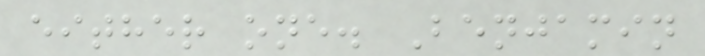either one. Benjamin
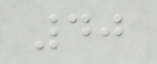40
